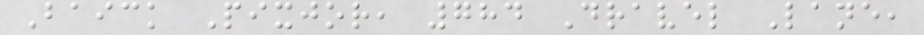Baick Pixjor, 784 Dravel Lane,
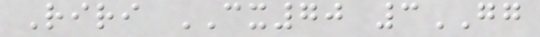Riri CX70 3GG
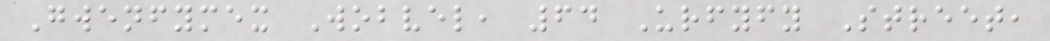Gwenfymex Wobvel, 64 Urfyfy Street,
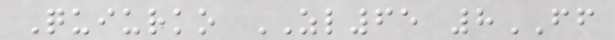Quiurko ZL65 8FF
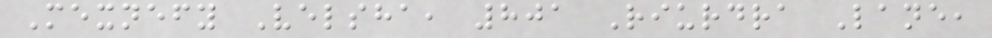Mexnefy Velsha, 801 Riurdra Lane,
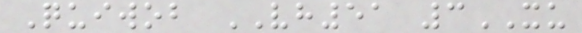Quiwob VH51 3XU
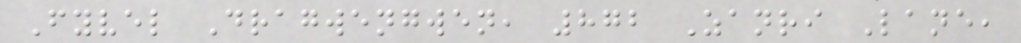Fyvel Dragwengwen, 872 Zanri Lane,
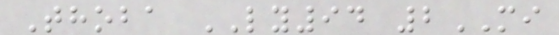Thoba LY94 2MI
